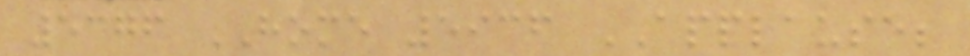5376 HOME 5936 APPLAUSE;
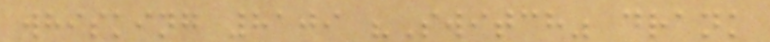whisking 8109 "Switch" drank
